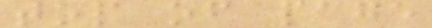top of page
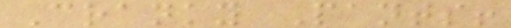Cranky Pants!
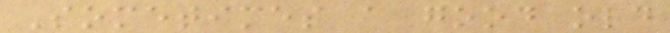Sometimes a good old
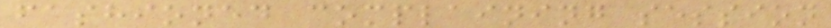fashioned complaining session
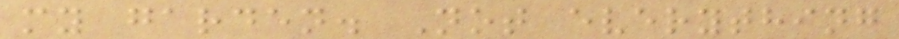my garden. Not everything
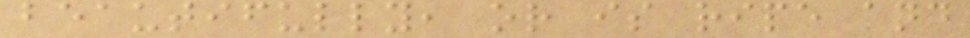beautifully, or is ripe and
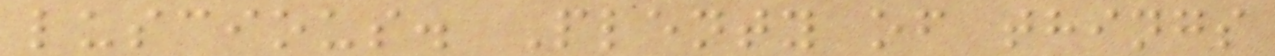luscious. Plenty of things
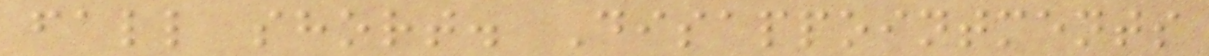fall short. Disappointments
